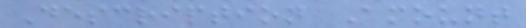Description Amount
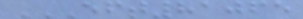EFT81065
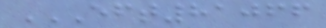EFT81066
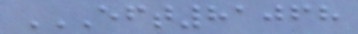EFT81068
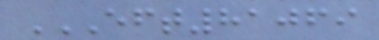EFT81069
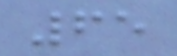65
